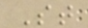St
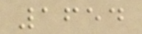1654
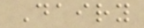Dairy
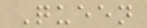Queen
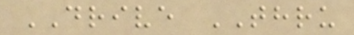DRIVE THRU
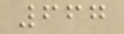667
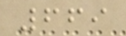669
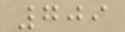709
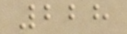228
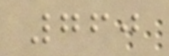760
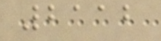2112
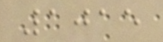1015
